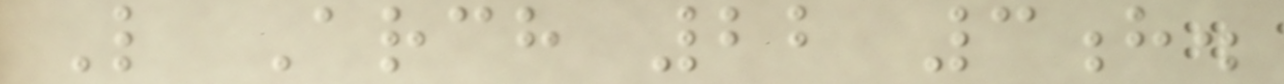L Arch 22 3h.
